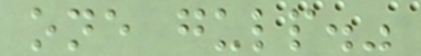one gulp."
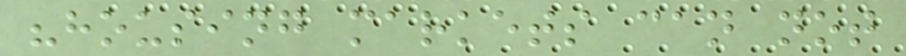"housing markets can not
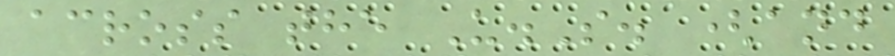across the U.S. (and
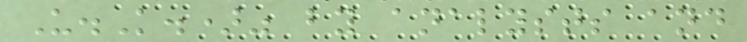U.K.)" by analysts and
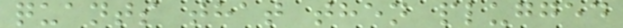quants that then plugged
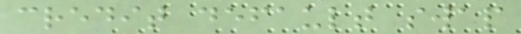credit default swap
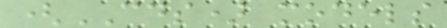(CDS) models
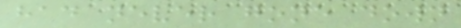had never gone down
